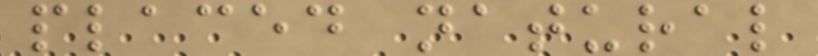placed natural
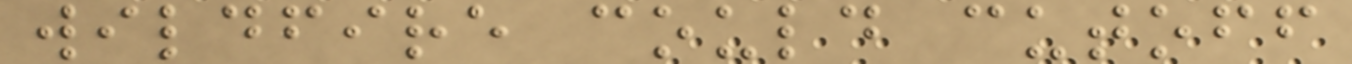wildfire could cutoff
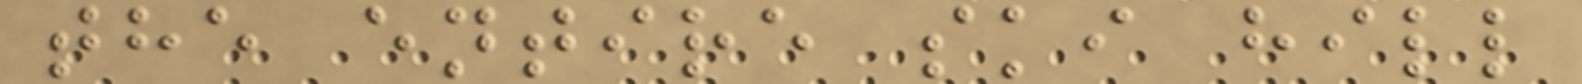the entire ski hill
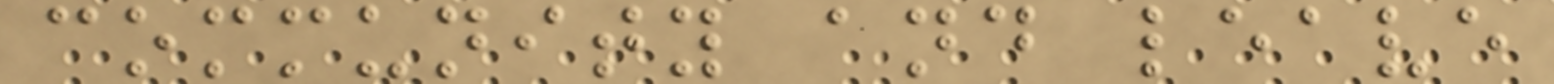community and leave
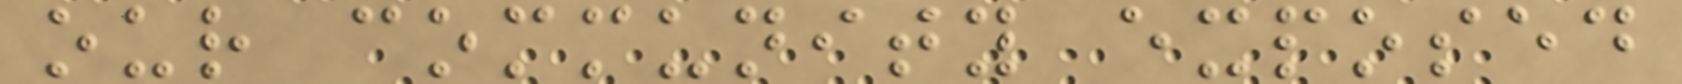our community exposed
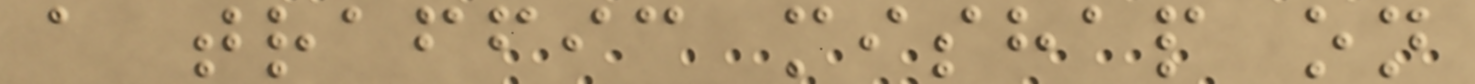a traffic mishap on
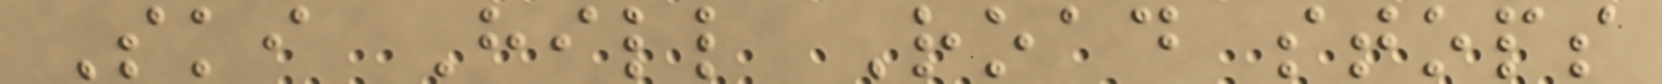Ski Hill Road stops
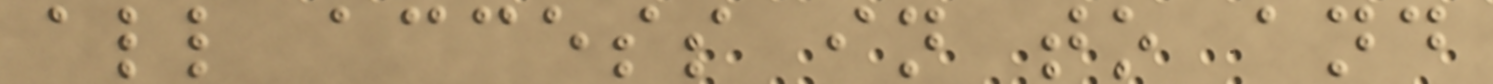all access in to and
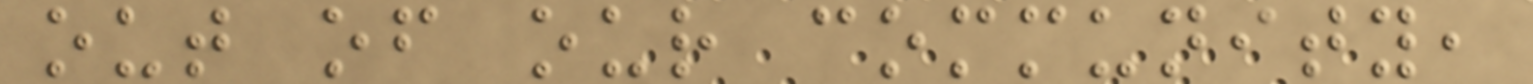out of our community,
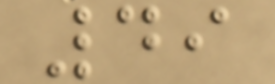49
